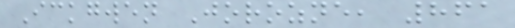Ickgwen Jorozne, 861
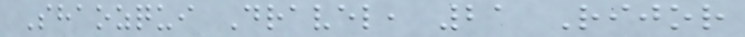Shaozqui Dravel, 21 Rijor
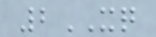2XQ
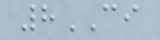8CI
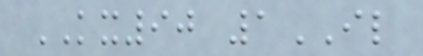KX90 1IL
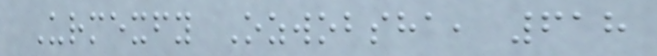Urmexfy Ozwobsha, 618
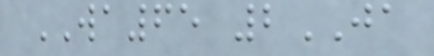WA65 2JA
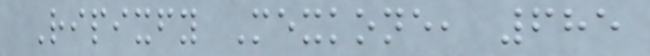Ripixfy Mexkone, 685
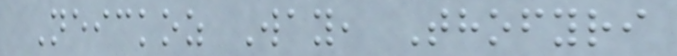Neickoz Way, Thofyri
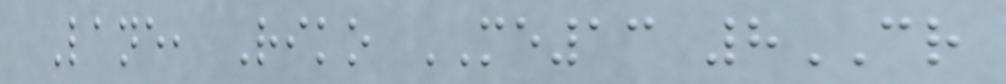Lane, Riko ME13 8CR
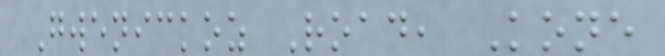Gwenickoz Road, Kone
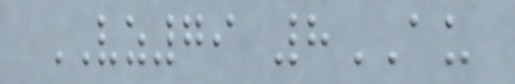VZ79 8AU
